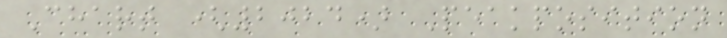Chart (2024) Peakposition
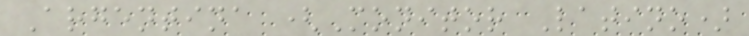Argentina (Monitor Latino)
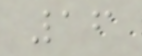16
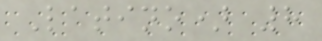Latino) 8
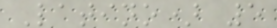Latino) 5
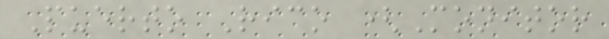Puerto Rico (Monitor
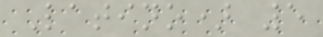Latino) 5
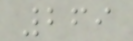269
